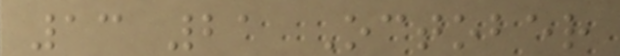13 21 October
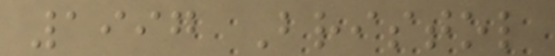1997 Bristol
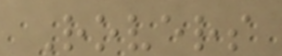Rovers
